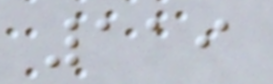119
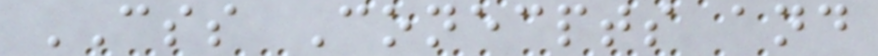CSS Conecpts and
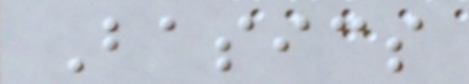Basics
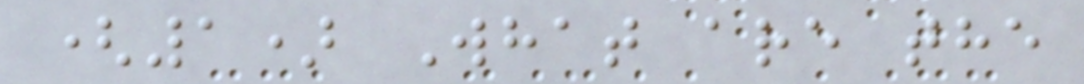(1) What are the
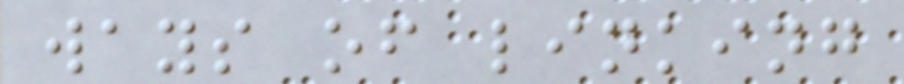ways of linking
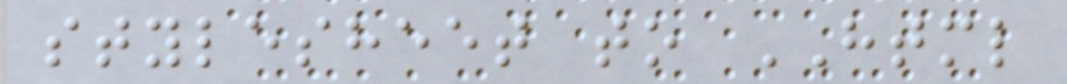stylesheet to HTML
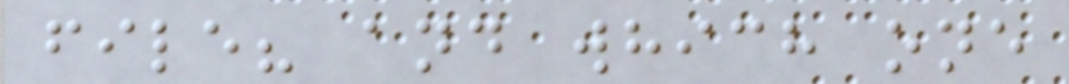file? and which one
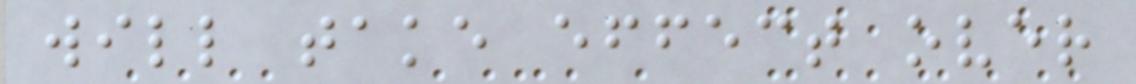will take effect over
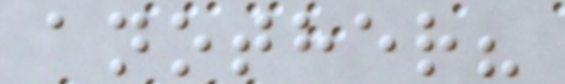another?
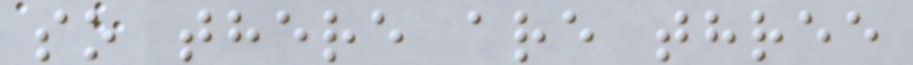so there are three
